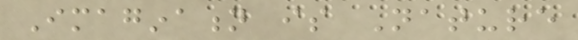Imagination is Nature
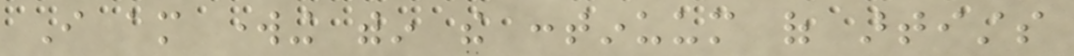I am working within the continuum of artists
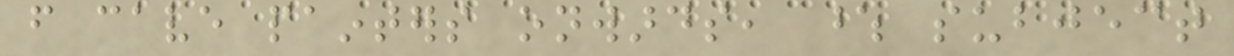from cave painters onwards, whose subject
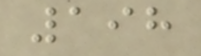198
